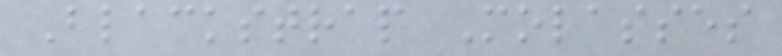Blackstrap Molasses
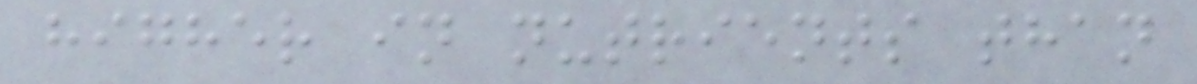higher in nutrients than
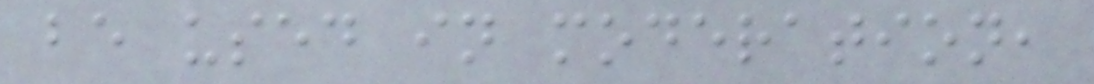be used in moderation,
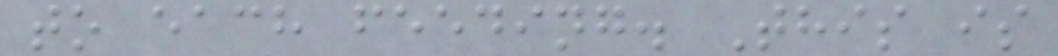to each feeding. This is
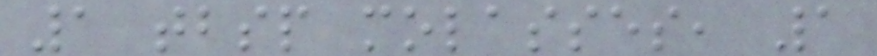1 tbsp molasses, 1
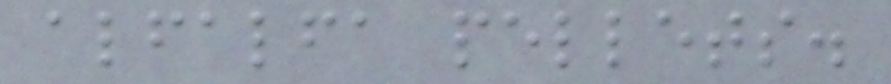alfalfa pellets.
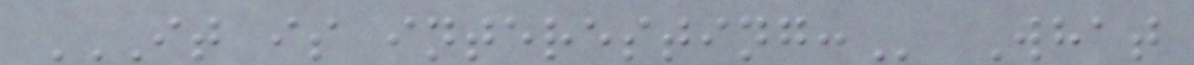IT IS INTERESTING: What
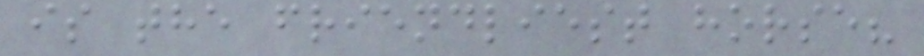is the friendliest horse?
